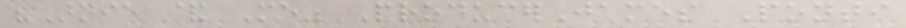"Arnie & Me" ProducerJames Ponti
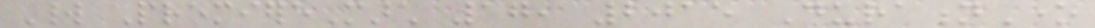World PremiereMarch 17, 2015 DurationOne
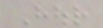Hour
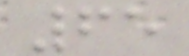65
